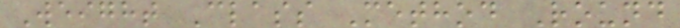Weight Class Method Round
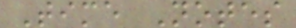Time Notes
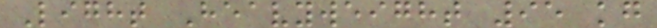Light Heavyweight 95 kg
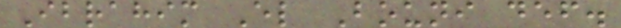Ibrahim El Bouni def.
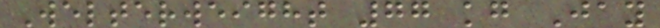Welterweight 77 kg Jay
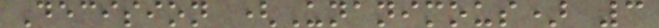Decision (Unanimous) 3
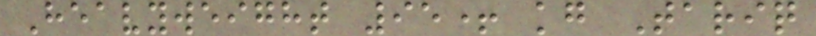Heavyweight 95+ kg Tariq
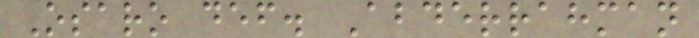Osaro def. Abderrahman
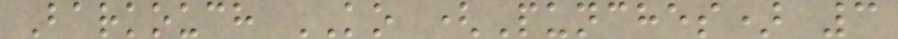Barkouch KO (Punches) 3
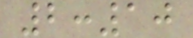2:10
